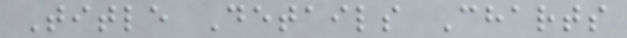Title Details Charts
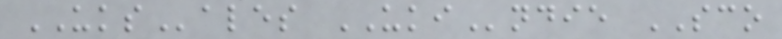UKSales UKIndie SCO
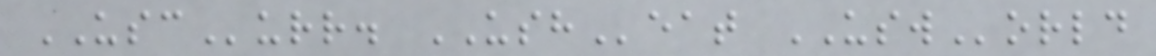USCurr. USHeat USWorld
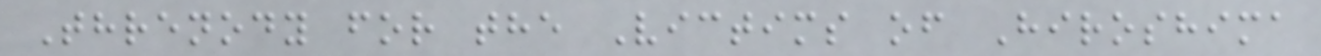Threnody for the Victims of Hiroshima
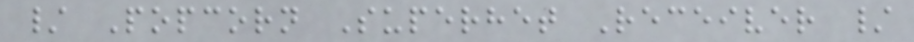/ Popcorn Superhet Receiver /
